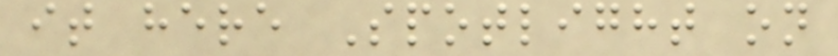it here Spotlight on
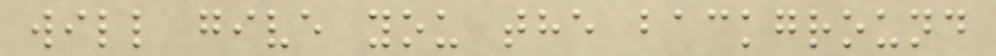will give you the background
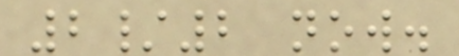2/2 now.
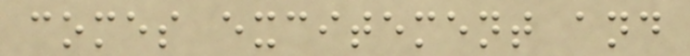comes excitement and
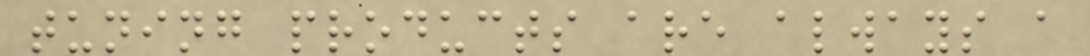tuning products are always a
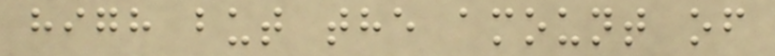high but the amount of
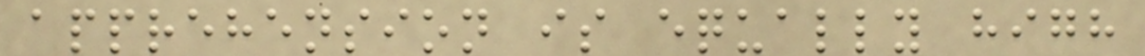apprehension is equally high
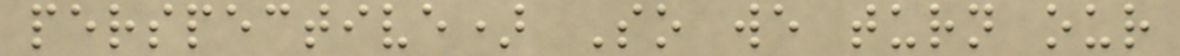perspective) So we turn our
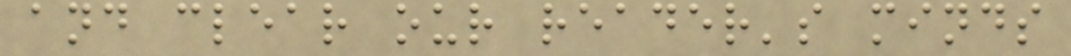and clear our reader's minds
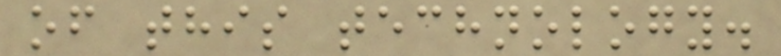of this technology.
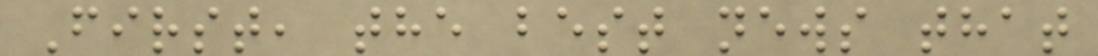First, the best news that
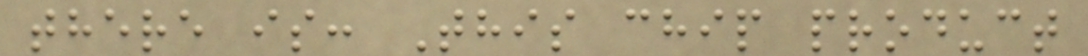there is: This chip product
